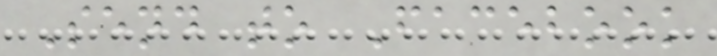Send to Facebook
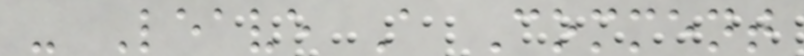- Leave A Comment
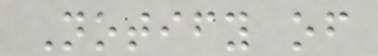Notify of
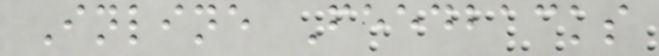Inline Feedbacks
